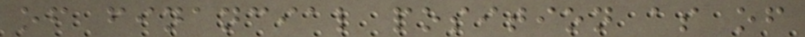of financial position as of
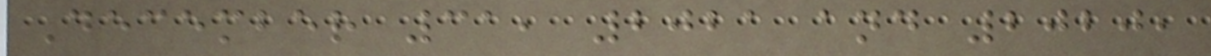December 31, 2021 and 2020,
